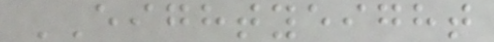EIGHTYEIGHT
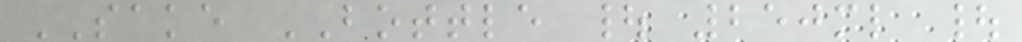SAKE BOTTLE | 250ml |
